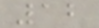12
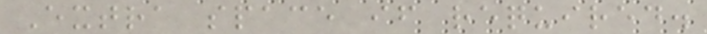Extra space if required.
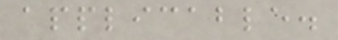applicable.
